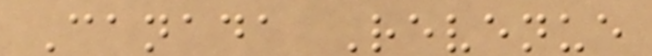Canada Revenue
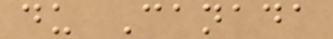du Canada
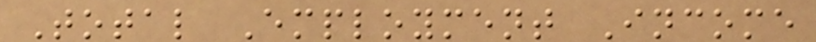Total Employment Income
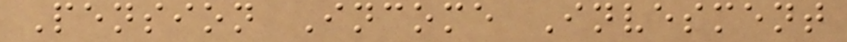Pension Income Invesment
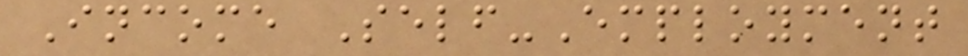Income Self-Employment
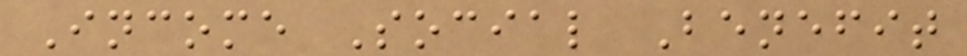Income Social Benefit
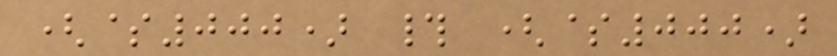($000) # ($000)
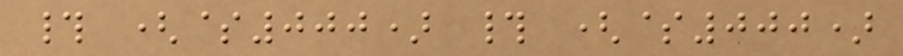# ($000) # ($000)
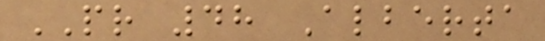PR 48 Alberta
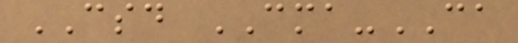CSD CMA-CA
